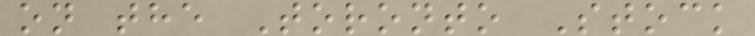on the Toronto Stock
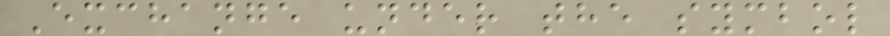Exchange under the symbol
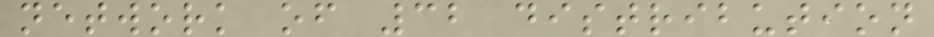network of 32 distribution
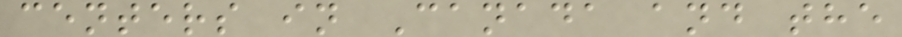centers in Canada and the
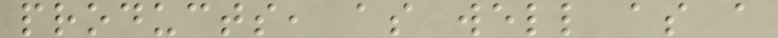products, as well as a
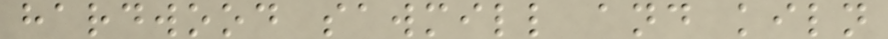hardwood sawmill and kiln
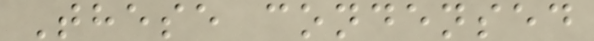These condensed
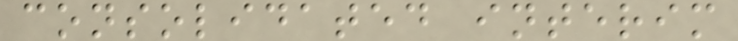consolidated interim
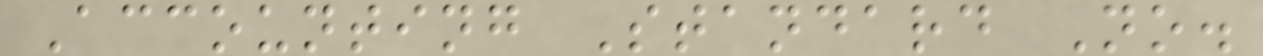Accounting Standard No.
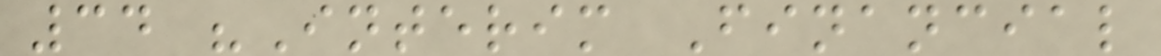34 "Interim Financial
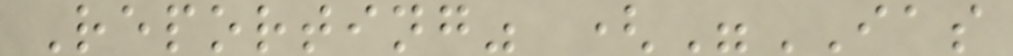Reporting" ("IAS
